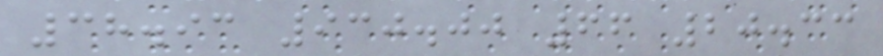38.93 930.00 66 20.33
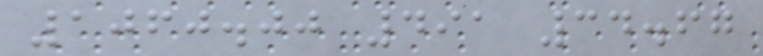1060.00 491 34.67
